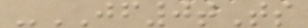-JF0tTs
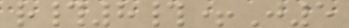r#8#+J5
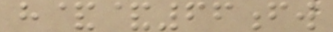h&&66fw
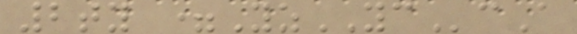2ty =YzYCcA
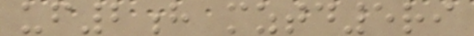uf2h mztd5ri
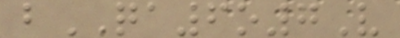bQA6o7V
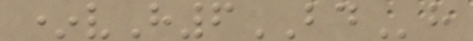*vH6BDh
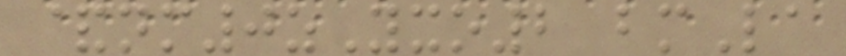&nm0zYxo2 bmLa
